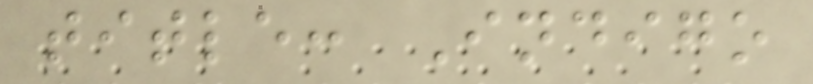title: Indigo
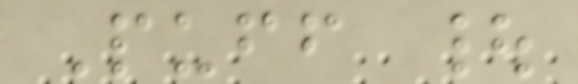Puff |
